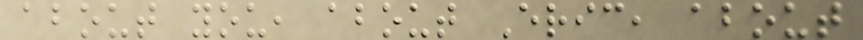about you, about Eric, about
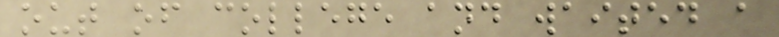out of college and waited a
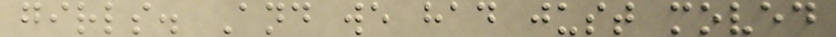girls. And we had just moved
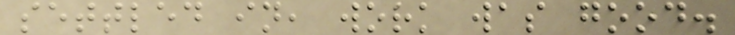settled in, work was good.
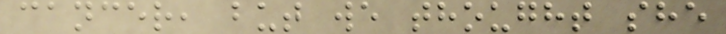cancer, but we thought she
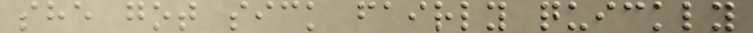she got sick fairly quickly
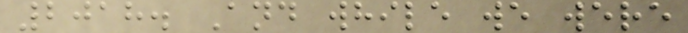2018. And while we were
